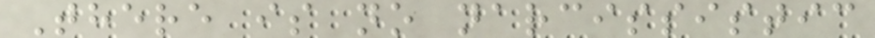There is no narcissistic
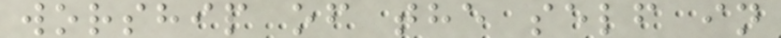worship of the self in
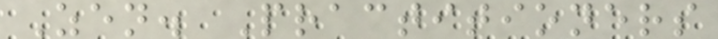Zen. Practitioners
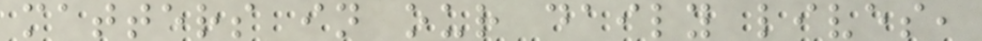matters in our daily lives,
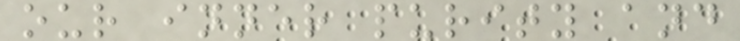our inner purity and
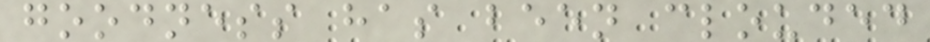goodness has been clouded
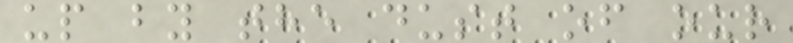up by the dust of our
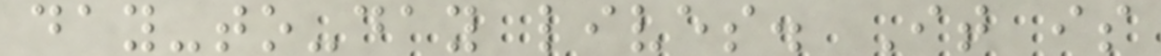day-to-day lives. It is
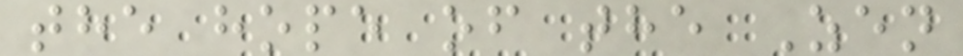the hope of the Zen
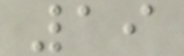19
